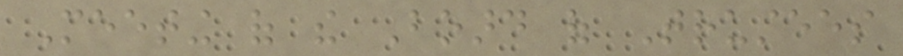Meeting of the Board of Trustees
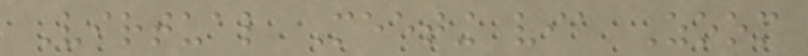Virtual Meeting via Zoom
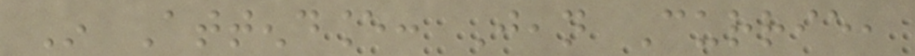In Attendance: Jean Currie,
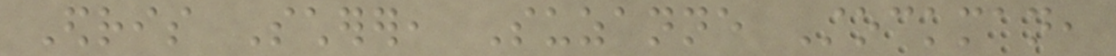Edris Scherer, Suzanne Stockman,
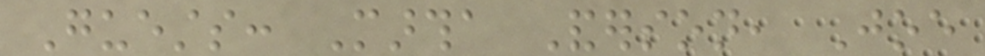Guests: Martha Anderson, Joe
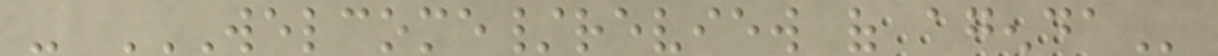- WELCOME/REVIEW OF AGENDA
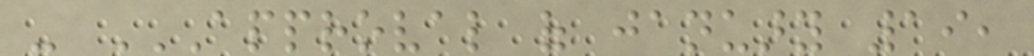- APPROVAL OF JANUARY 19,
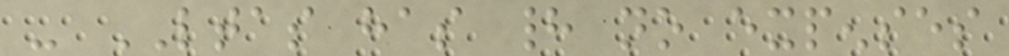- LTAS has had no expenses
